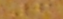6
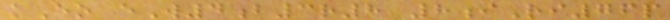kEo eW4b3r8 8iRi76p
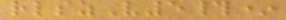rlszV5#*
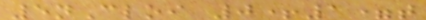5nCloi 0+1=t
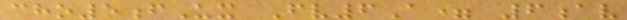cho5fUx Fv6A= 6av
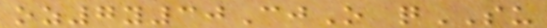oz7y30CjO qSU
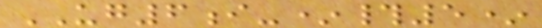UG6i-*#5*
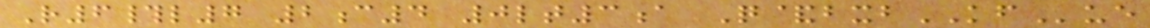R6#l7 2c4 0lt3a Q&bxbKFue
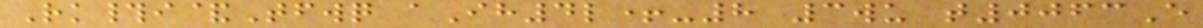Rk#i&Tfwq aIh4l+-8 3wu t0063E
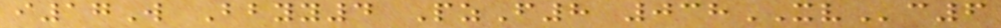i17W Bbyy4 PzF8 038XVc6
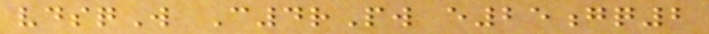vdsqW C4rPw e25gq2
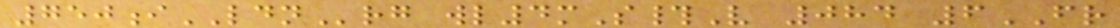750iLDNrg wl4mS#V 084 6FR
